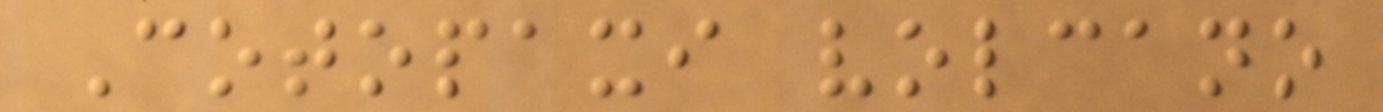Cotopaxi volcano
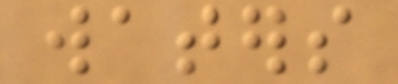waters
